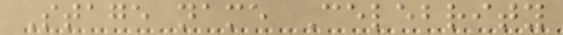Stage name Celebrity
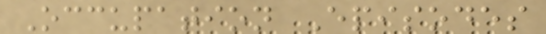Occupation Episodes
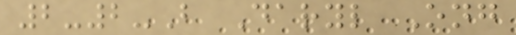2-2-B Daryl Ong
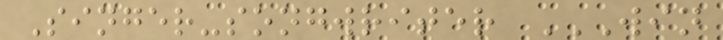Singer-songwriter WIN
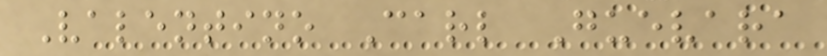Valentino Carl Guevara
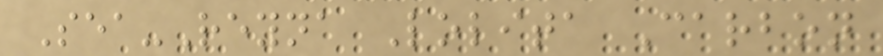Sea-Reyna Lolita Carbon
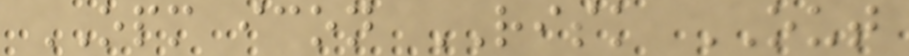OPM icon RISK OUT
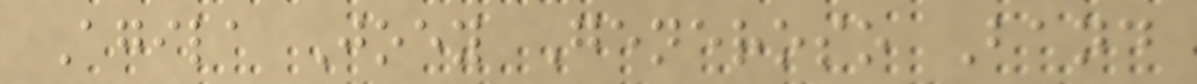Agila Joey Generoso Band
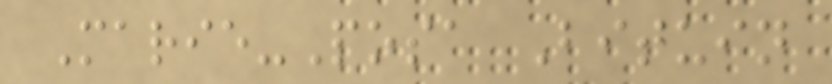Marie-Posa Bituin
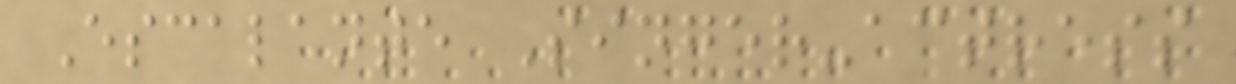Escalante Singer-actress
